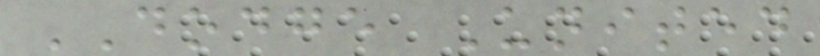DODGE United
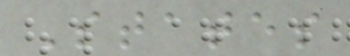States
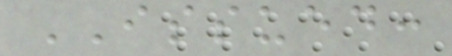ISSUED:
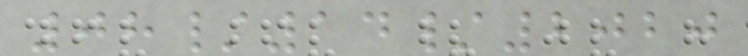08/14/2020
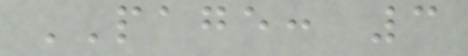PAGE: 3
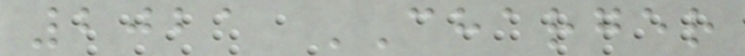2021 CHARGER
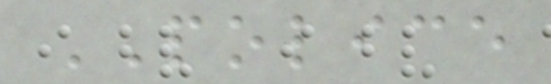POLICE
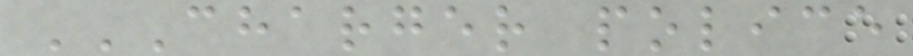CHARGER POLICE
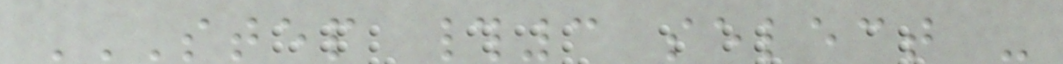STEP #3 SELECT -
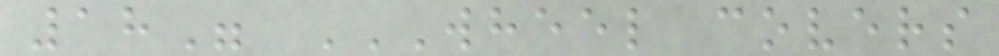18" WHEEL COVERS
